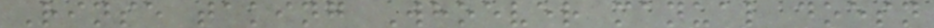Rinse taking Whoever manual doesn
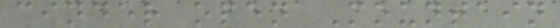cinder open Mountain
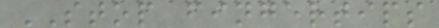STOP fingertips
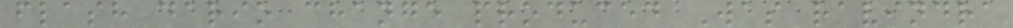flash dario change produced Was ravindra
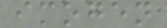imogen
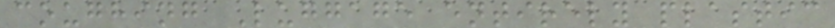coughing Luggage entirely plastic
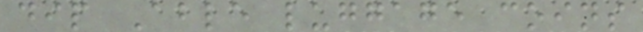dip Able luggage coins
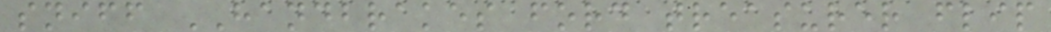sniff HANDBRAKES ford treasurer flip
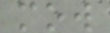mow
